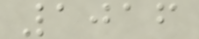1016
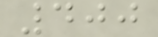400
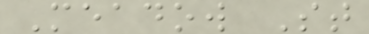Meadow St
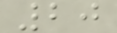20
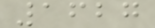1627
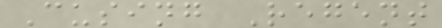Cusing Regent
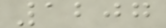1207
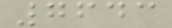7643
